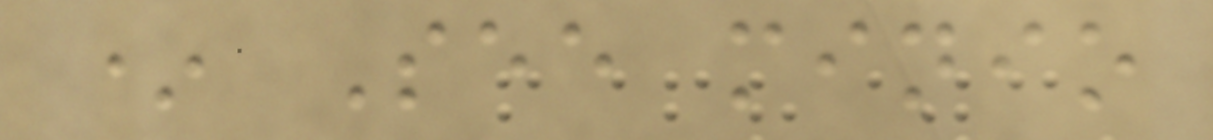* See minio
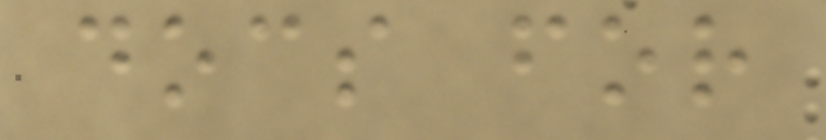docs for
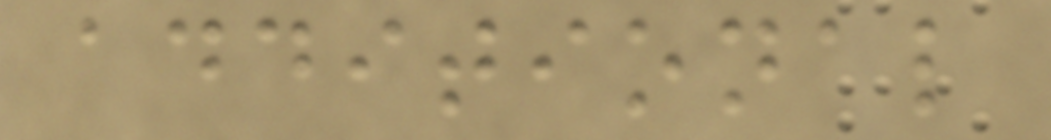additional
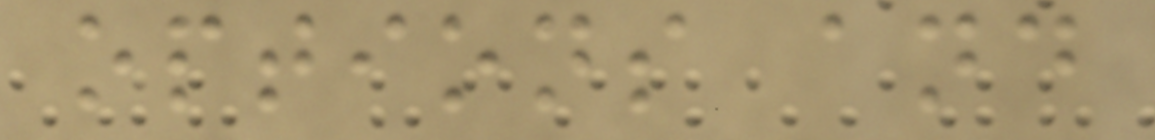options and
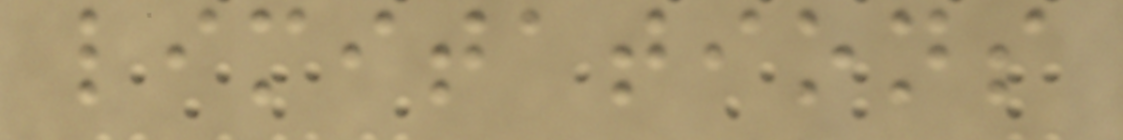limitations
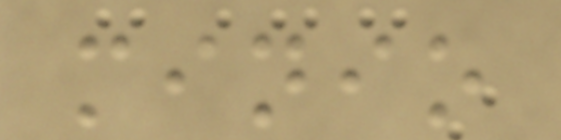minio
